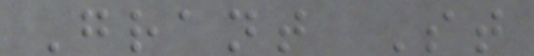Grant St
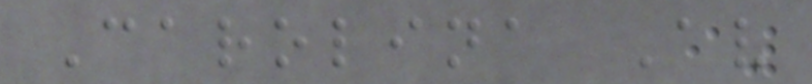Carolina Av
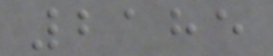2185
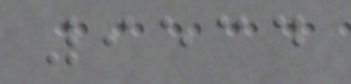9534
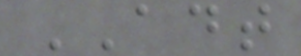ADT
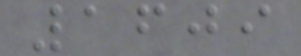1609
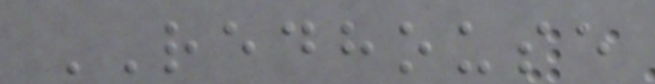REDHOUSE
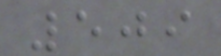509
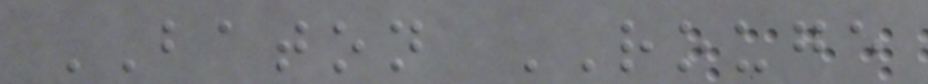BATON ROUGE
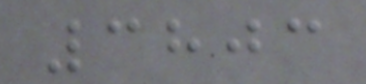3803
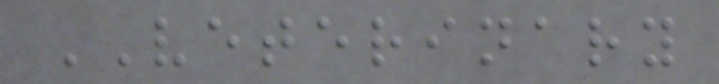VETERINARY
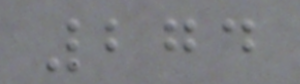274
